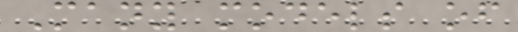Many models of
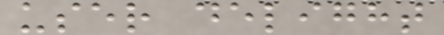user delight
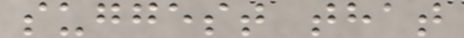suggest that
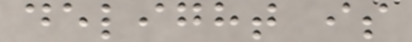delight is
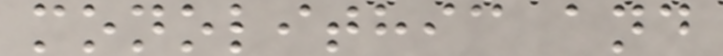monolithic and
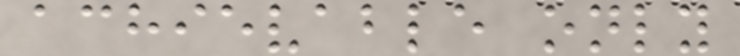achievable only
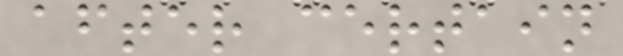after certain
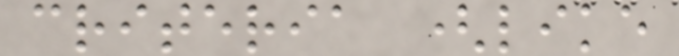criteria (like
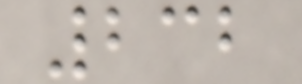232
